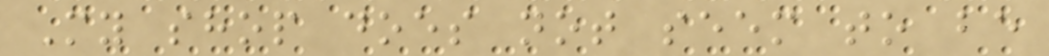My shop does not seem to be
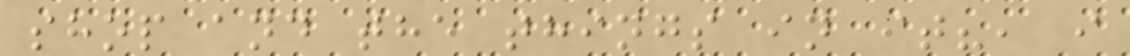shop and the things in it?, i
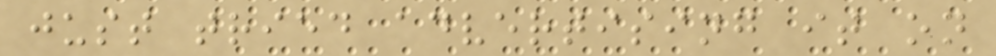just tried advertising it on
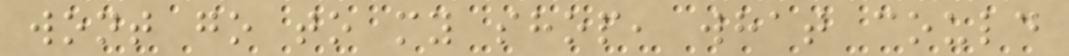wont go to my shop, what could
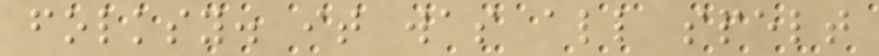folksy. it was all spelt
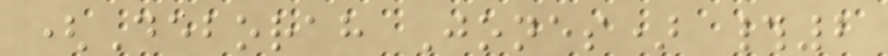(Deborah Jones) #2
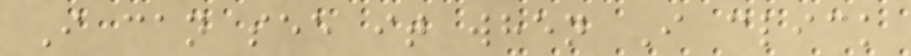I can see it when I click
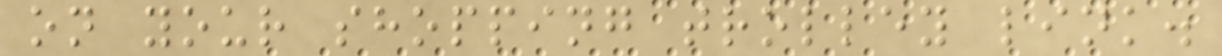on your shopping trolley link.
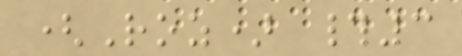(Roz) #3
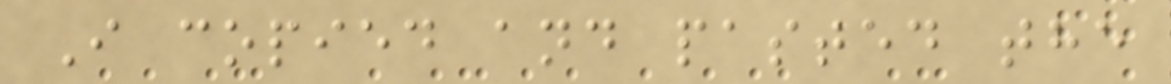I copied and pasted the
